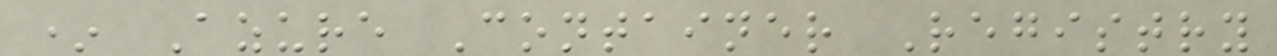* Azure Container Registry
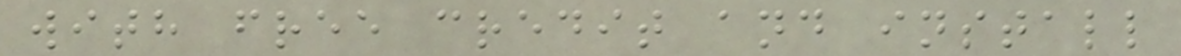with free credit and install
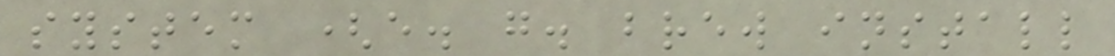system (e. g. brew install
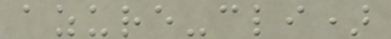azure-cli)
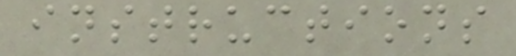instructions
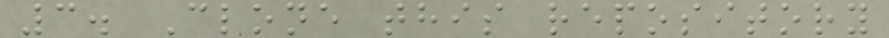3. Clone this repository
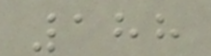188
